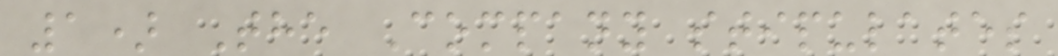1) The Company stipulates
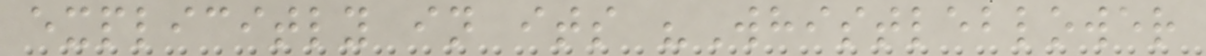explicitly in its "Whistleblower
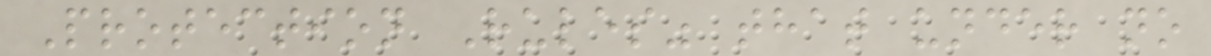Protection Rules" that under no
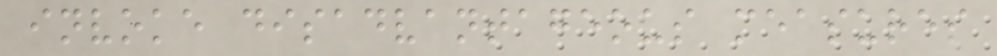invoke disadvantageous measures
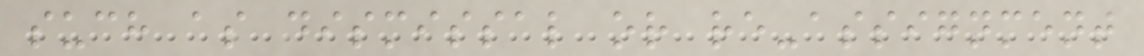such as dismissal or re-assignment
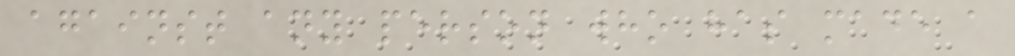against any person who has made a
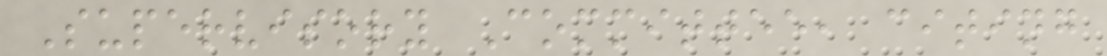Supervisory Committee, citing
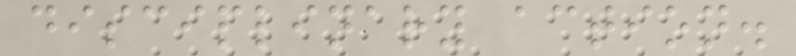disciplinary action.
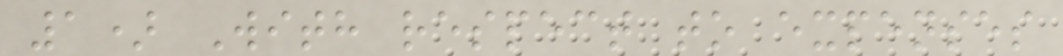1) With respect to expenses
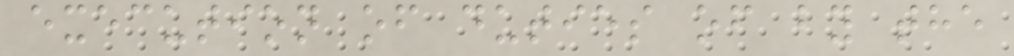execution of duties of by the
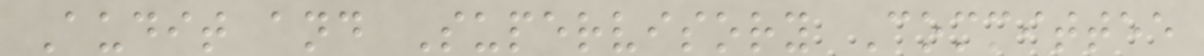Audit and Supervisory Committee
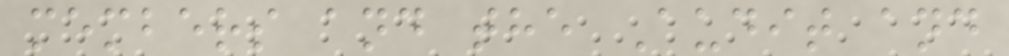members and the Audit and
